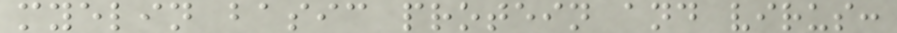myelin basic protein and virus:
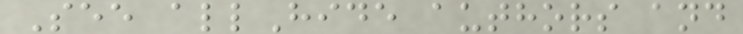See allHide authors and
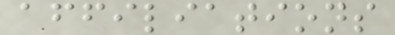affiliations
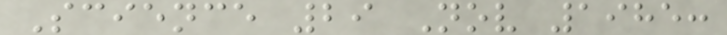Science 29 Nov 1985:
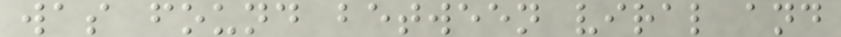was found between viral and
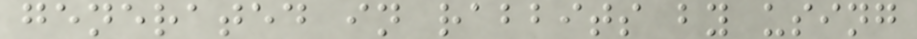generated in rabbits by using
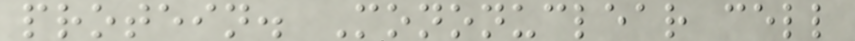protein. Mononuclear cell
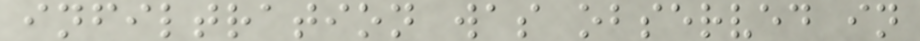infiltration was observed in
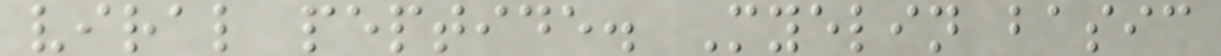viral peptide. Myelin basic
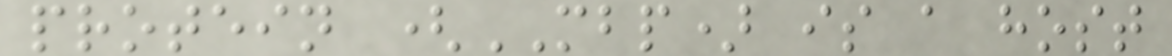protein (MBP) is a host
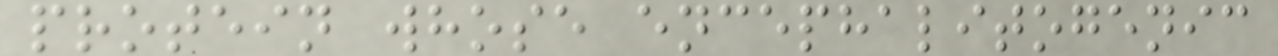protein whose encephalitogenic
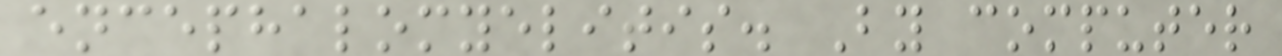encephalomyelitis. By computer
